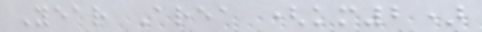Year Area (km2)
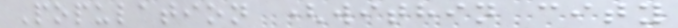Population (within city
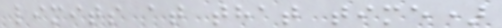limits at that time)
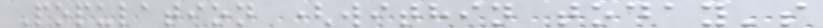Population (within today's
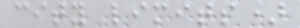city limits)
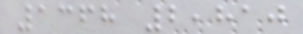1368 2,810
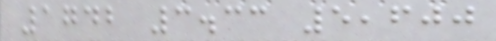1742 3.33 5,600
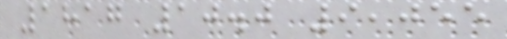1817 10.0 9,055
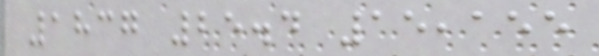1837 25.4 15,155
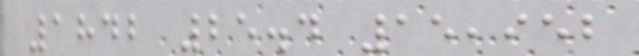1842 25.4 15,952
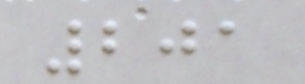201
